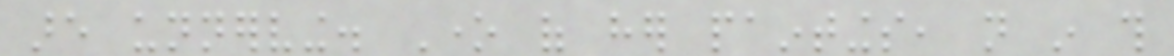are unnerving. One of her paintings, not in this
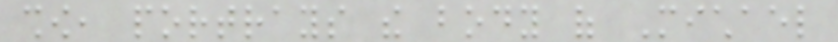show, portrays the body of Michael
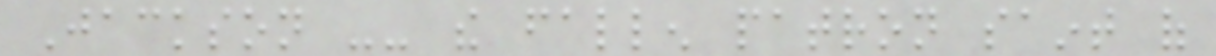Jackson -- the fallen patron saint of
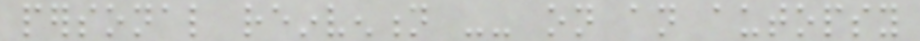personal reinvention -- on an autopsy
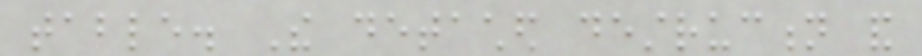table. The detached destruction and
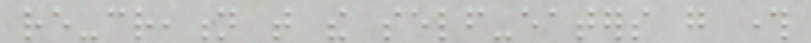re-creation that the self-eaters go through
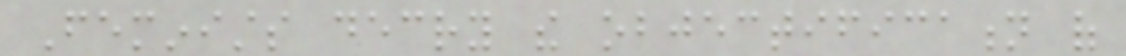Feminists decry the objectification of
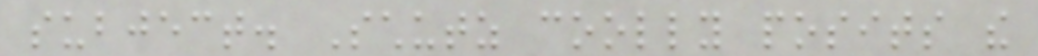subject. Schutz coolly posits the
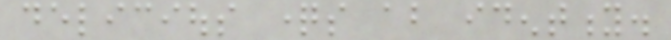delicious questions about identity.
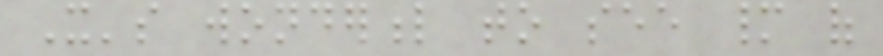It's wonderful to see many of
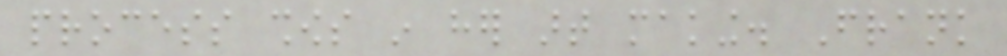process shows in her art making. Frank
